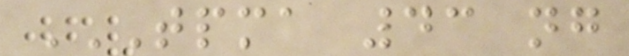TPMA 43 NG
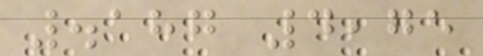.187 4,75
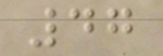47
